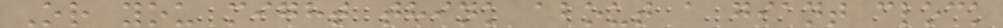Or you might think about a giant clock
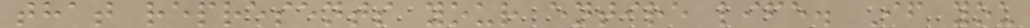that represents your entire life. If you
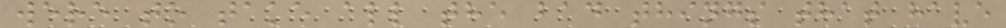were to take all the bad things that have
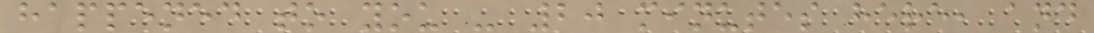happened to you - 20 minutes here, and
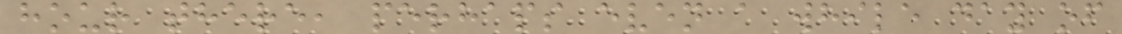hour there, perhaps even a while day of
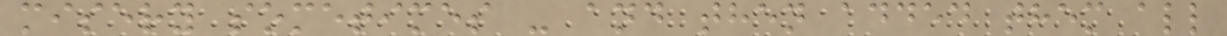misery sometimes - and then added them all
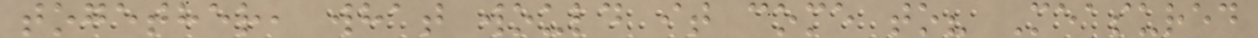together, what would it come to? Measured
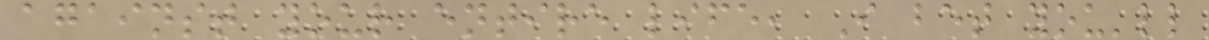against your entire life, I bet you'll
